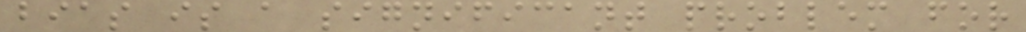bias is a significant problem for
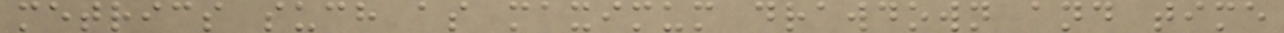metrics such as maximum drawdown and time
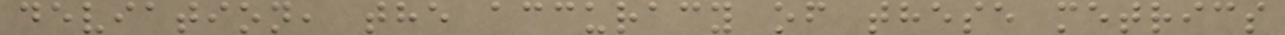deviation, the accuracy of these metrics
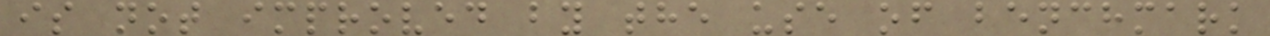is not improved by the use of benchmark
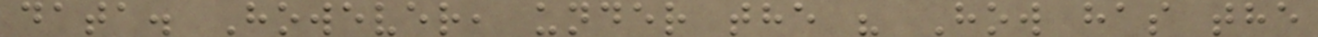data. However, under the " How has the
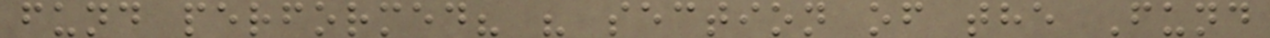fund performed? " section of the Fund
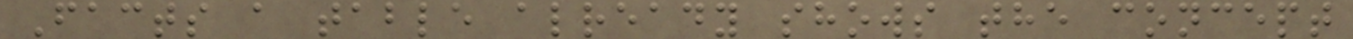Facts a table already shows the concept
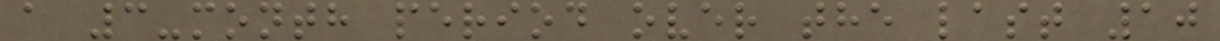a 3-month period over the last 10
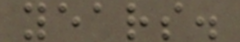years.
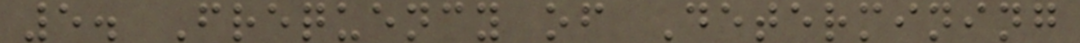5. Frequency of Determining
